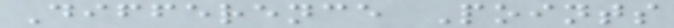Difference Points
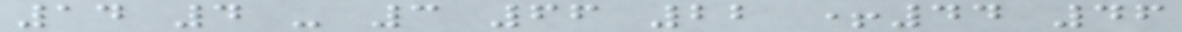14 4 - 3 66 22 +44 46
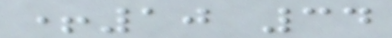+10 34
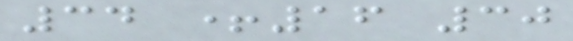34 +16 30
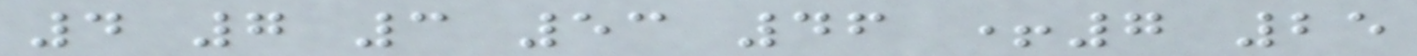4 7 3 53 46 +7 25
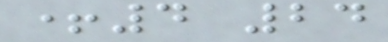+4 24
